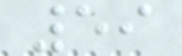59
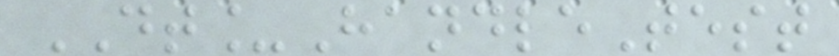DT_HandleTest
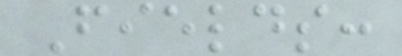Fields:
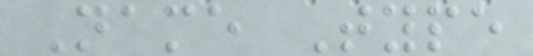Name Type
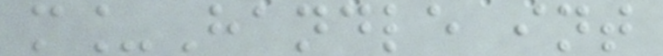m_Handle int
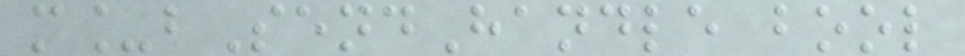m_bSendHandle bool
